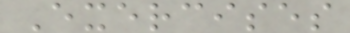Exercises
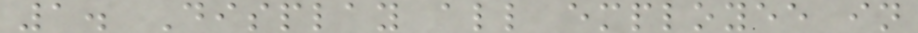1. Display all employee in
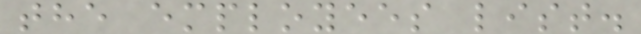the employees list.
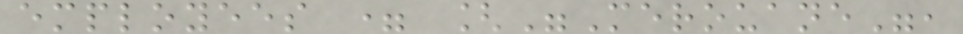employees = ["Merouane",
